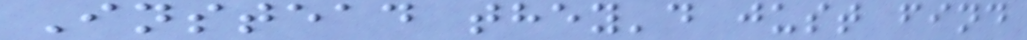Instead they'd just find
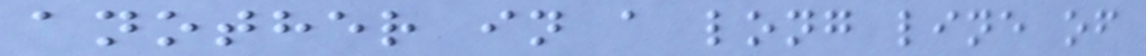another in a long line of
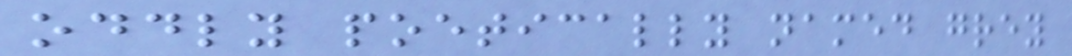oddly poetically named grey
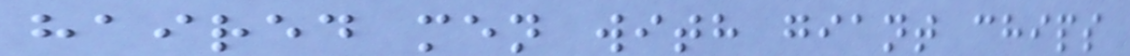haired men with giant chips
